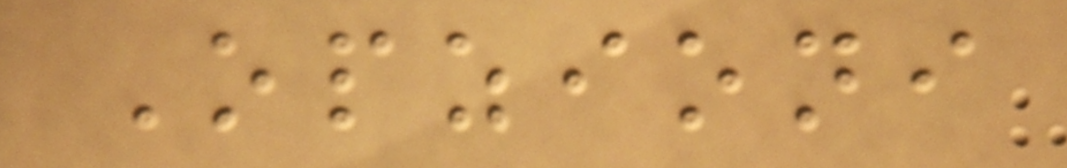Opzioni
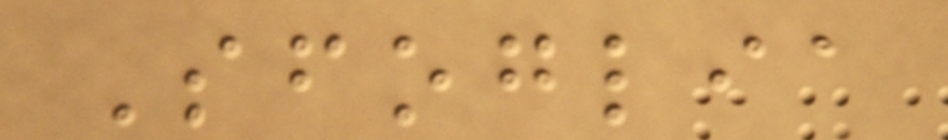Sfoglia
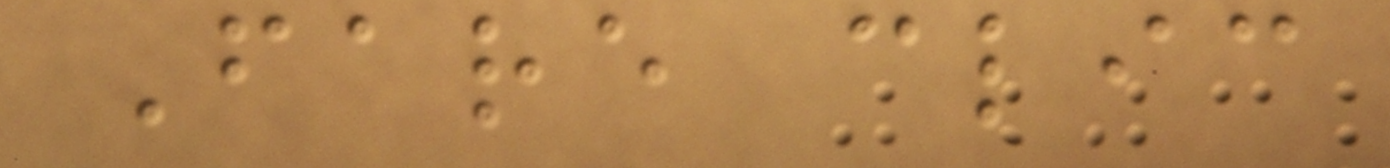Fare clic
